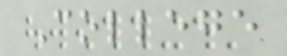College
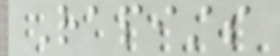Rapists
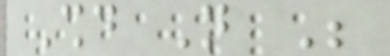Should Not Be
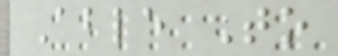Able To
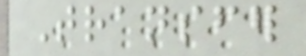Transfer
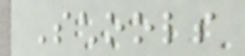Schools
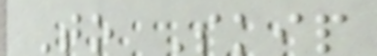To Skip
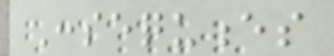Consequences
